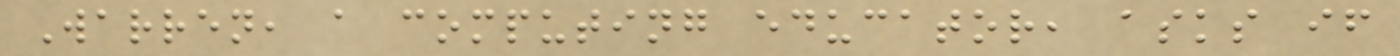Warren, a computing educator, asks if
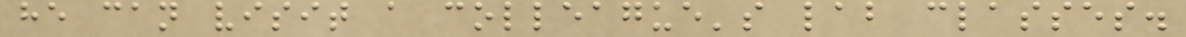he can visit a colleague's lab classes.
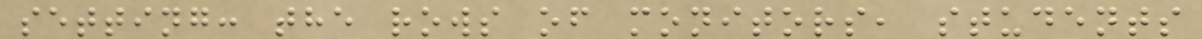setting: the rows of monitors, students
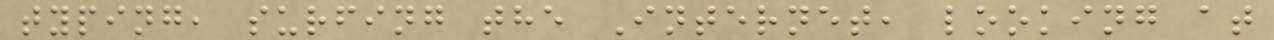typing, surfing the Internet, looking at
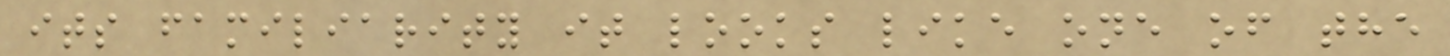its familiarity it looks like one of the
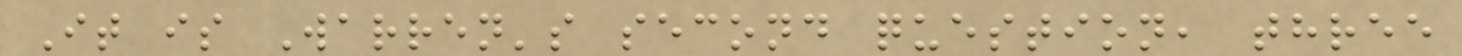It is Warren's second question, three
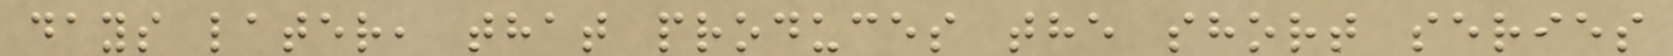days later, that produces the short series
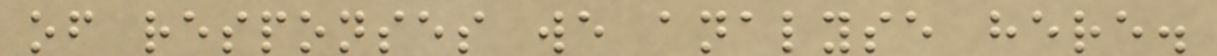of responses we analyse here.
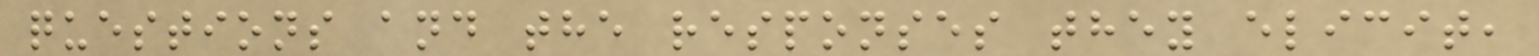questions and the responses they elicit,
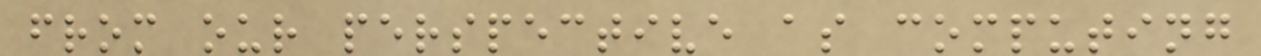from our perspective as computing
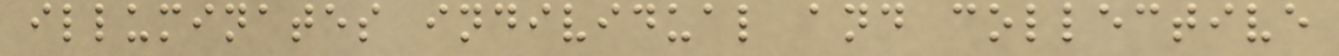illuminates individual and collective
